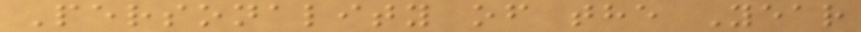Personality of the Year
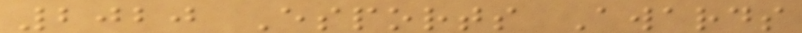2020 Esports Awards
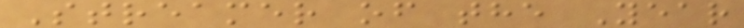Streamer of the Year
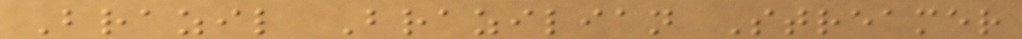Brazil Brazilian Streamer
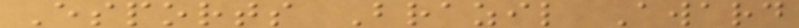Esports Brazil Award
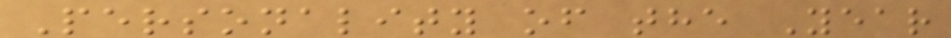Personality of the Year
